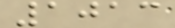1013
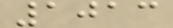1013
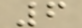6
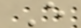E
